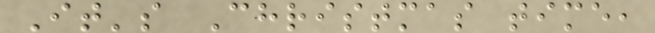It's Christmas time,
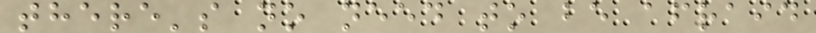there's no need to be afraid
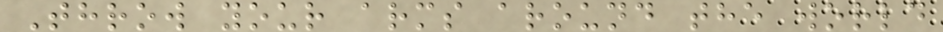Throw your arms around the world
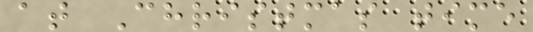at Christmas time
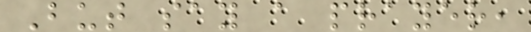But say a prayer,
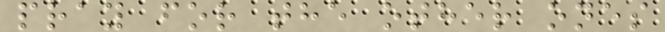pray for the other ones
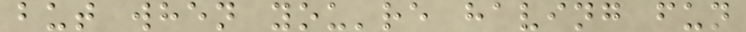but when you're having fun
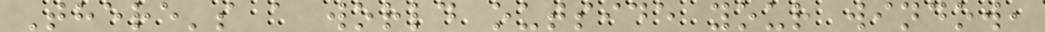There's a world outside your window,
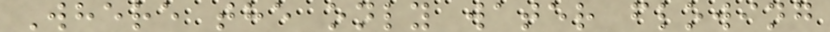Where the only water flowing
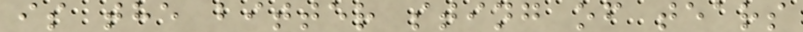is the bitter sting of tears
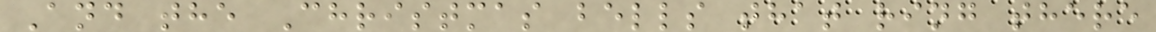And the Christmas bells that ring there
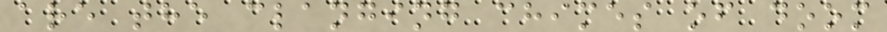are the clanging chimes of doom
